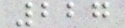227
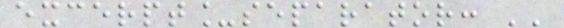excerpt_separator: ''
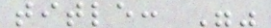title: ""
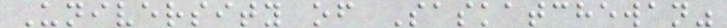University of Saskatchewan"
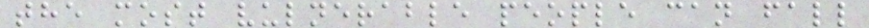the most vulnerable people can fall
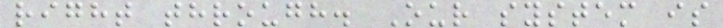right through. Our system is
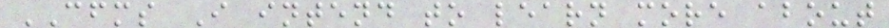CFMS I intend to learn more about
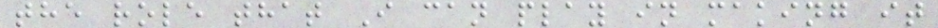the role that I can play in making it
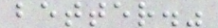better."
